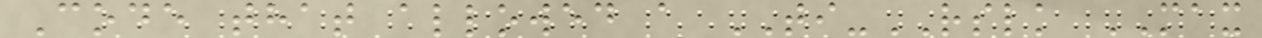Code that allowed a TI-RSLK MAX
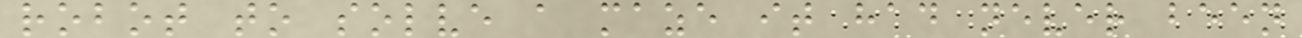robot to solve a maze it had never been
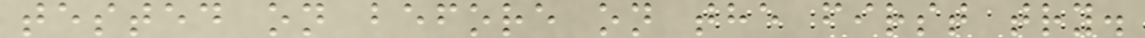tested on before on the first try.
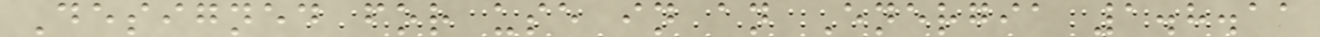Designed for use in an Energia 1.8.11
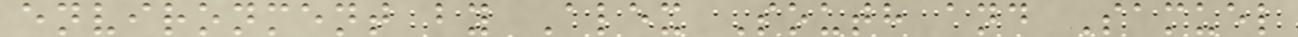environment by Alex South and Samuel
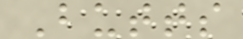Butts
